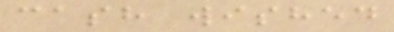cash wished
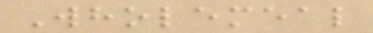Wholemeal
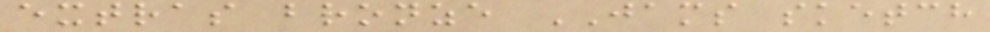extras bronze JAMS sketch
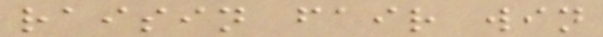raisin fair win
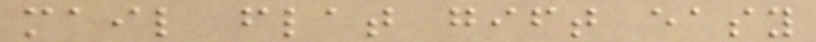mail flat gift easy
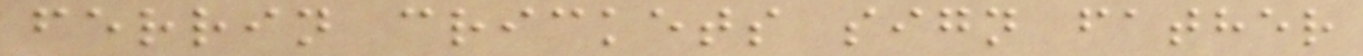ferrin crickets sign father
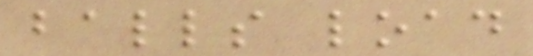balls load
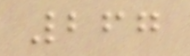267
